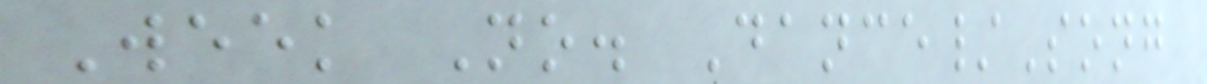Week No. Dance/Song
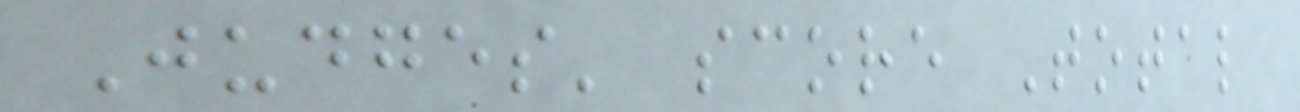Judges' score Total
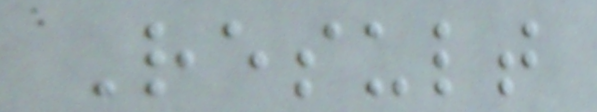Result
